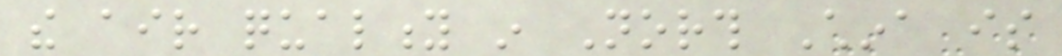the air quality in North China is
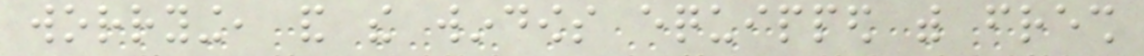worrying, and the windows equipped with fresh
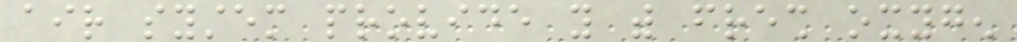air system provide you with fresh oxygen
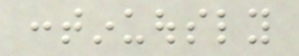continuously
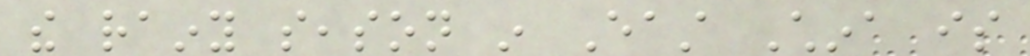the rainy season in East China is
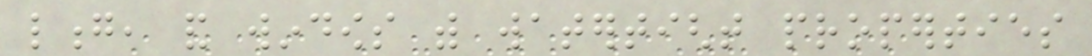long, and windows with watertight properties
